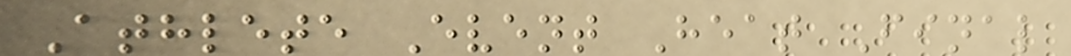Athlete Event Heat Final
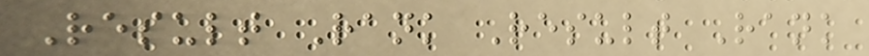Result Rank Result Rank
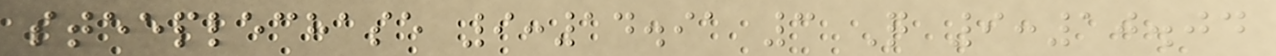steeplechase 9:14.91 3 Q 9:10.04
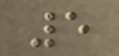5
